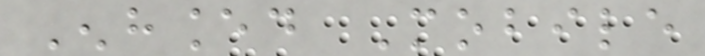Enhanced Mobile
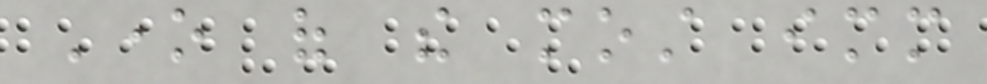One of the most immediate
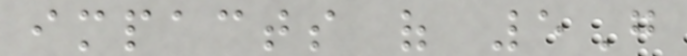impacts of 5G
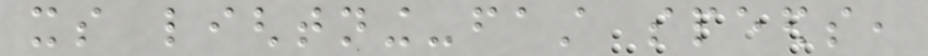its lightning-fast speeds,
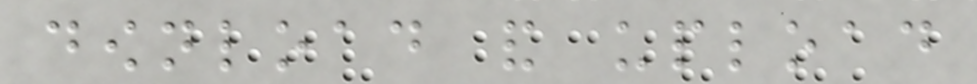download and upload
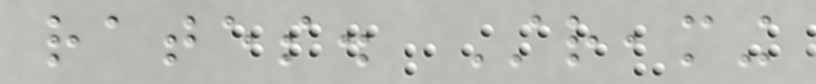rates. Streaming
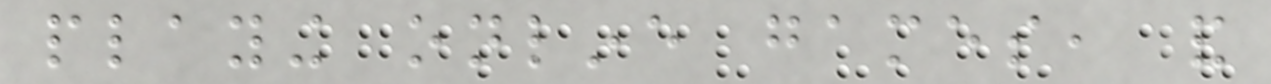playing online games, and
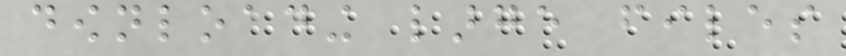downloading large files
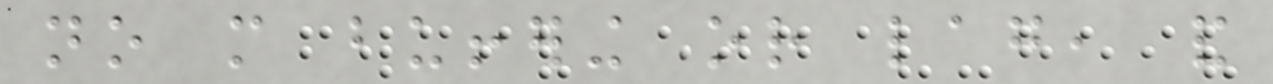no more buffering or lag, and
